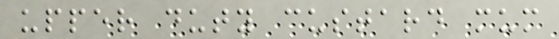upper duty custard mum
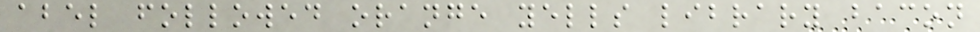abel followed orange yells library bacon
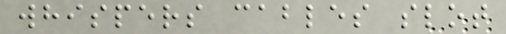whispers cables slot
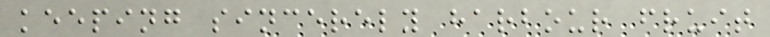keeping sincerely harbour fruit
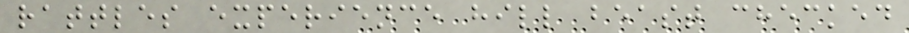rattles experience hill beast checked
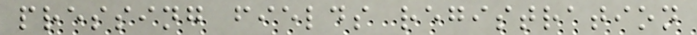pressing fields registration
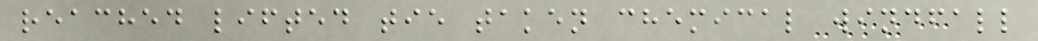reached lifted tie taken chemical windfall
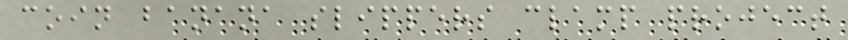coin banana slippers clamp project
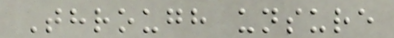Through unsure
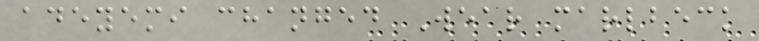adeyemi changed Wear marlbeck
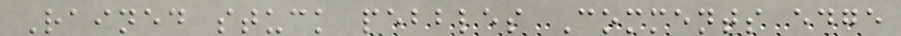Rained stuck pebbles Comments edge
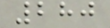280
